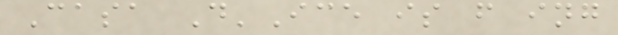Casa D'Ice is f ing
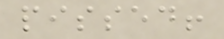pissed!
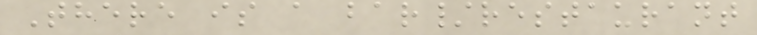There is a bar/restaurant
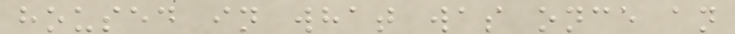housed in what was once an
